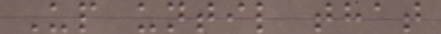Up until that
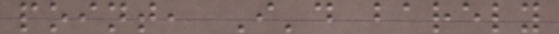point, I'd barely
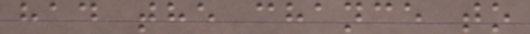had the chance to
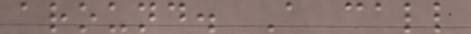around. A call
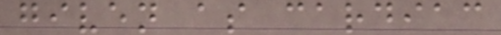given as cardiac
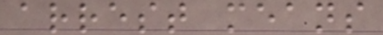arrest means
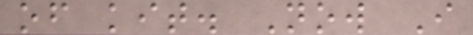of kit. Now I
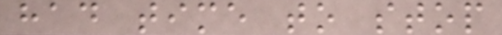had time to stop
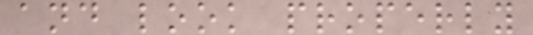and look properly
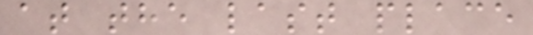at the last place
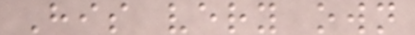His very own
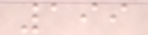199
